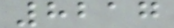8217
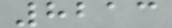8213
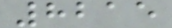8215
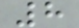8
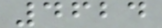4624
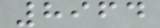8964
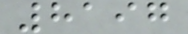8197
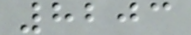8203
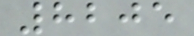8205
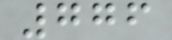776
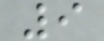9
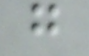g
